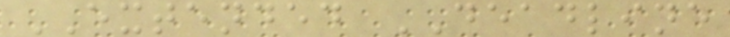EXTENDED DEADLINE
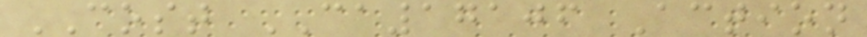COST CA17106 Action
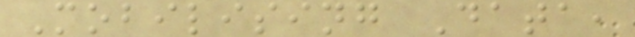Mobilising Data,
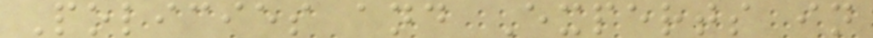Policies and Experts in
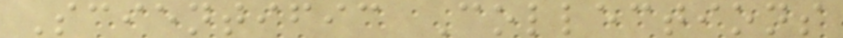Scientific Collections
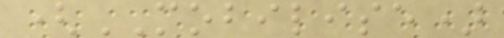(MOBILISE)
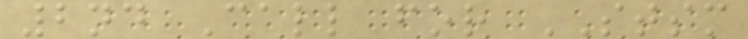2nd Call for STSM
